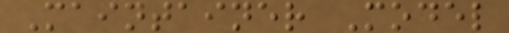Maintainer Model
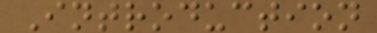Introduction
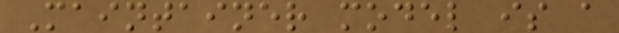Maintainer model is a
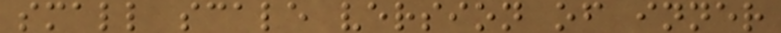small scale version of inner
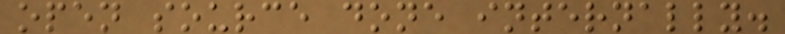open source done internally.
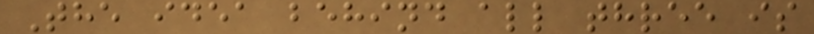The idea behind all three is
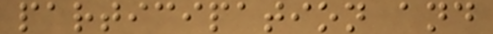participation and
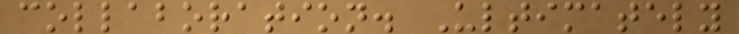collaboration. Ultimately
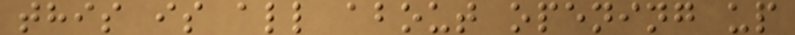this is all about opening up
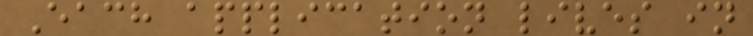Each application lives in
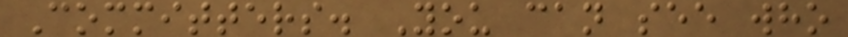Committers. You can see who
